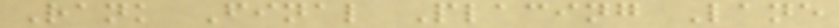Rank Final Placing Lane
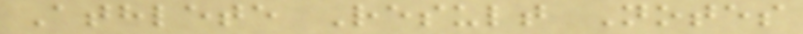Athlete Result Notes
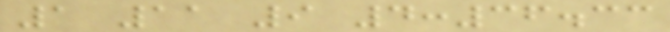1 11 9 4:36.33
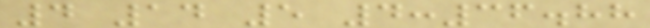4 14 5 4:36.88
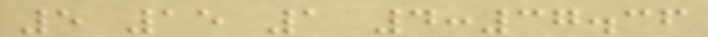5 15 1 4:37.36
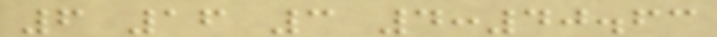6 16 3 4:40.63
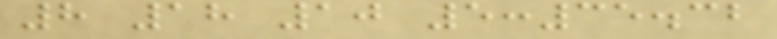8 18 10 5:35.32
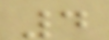4
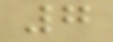7
